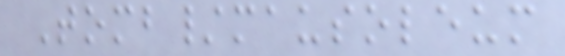Tomb/mausoleum
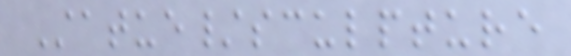Statue/sculpture
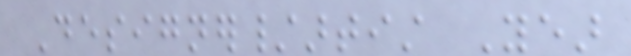Designer/artist Year
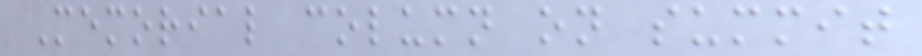Memorial column on summit
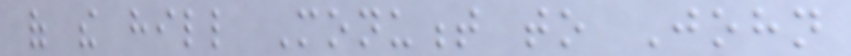of the hill Monument to John
